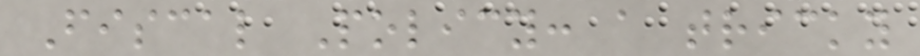Fiscal Policy: a tricky
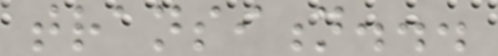transition...
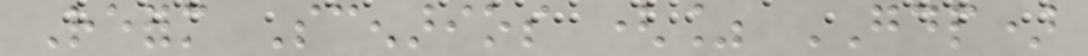Reform Scenarios (% GDP)
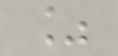%
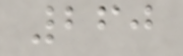260
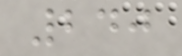240
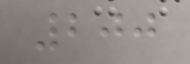200
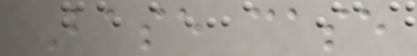Base case
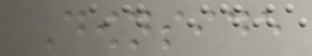Downside
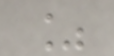%
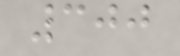300
